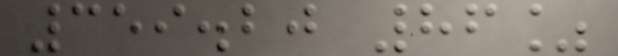359.20 86%
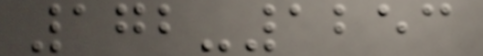172-1253
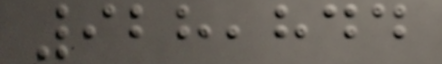928,844
